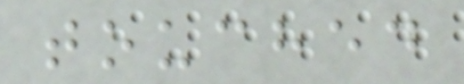touched
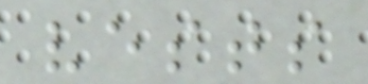vests
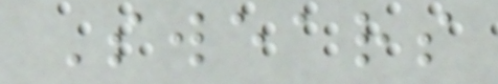Swears
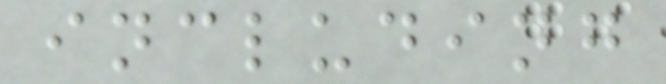including
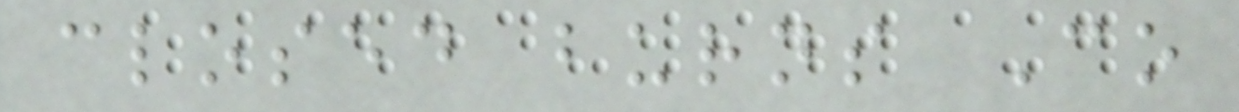closed burns Co
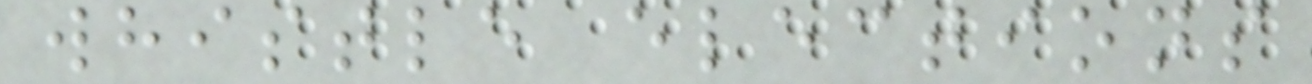whistle elections
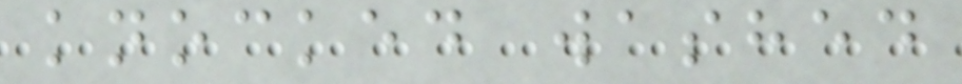knocked washed
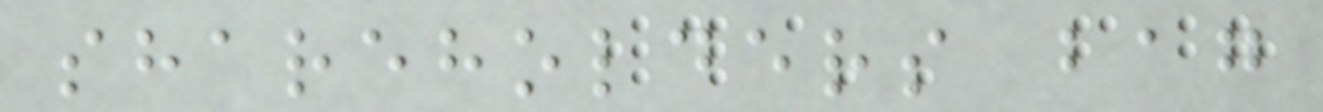shareholders bag
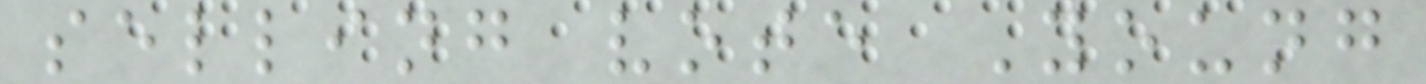selling vote Young
